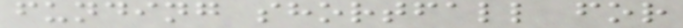funding shortfall for
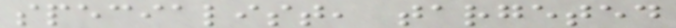specialist, targeted
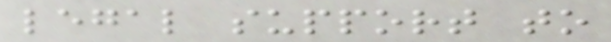legal support to
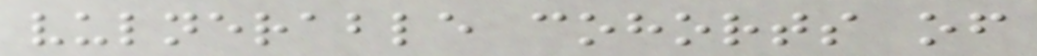vulnerable cohorts of
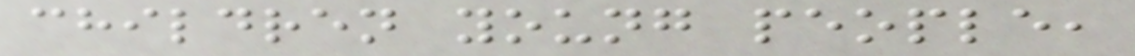children young people,
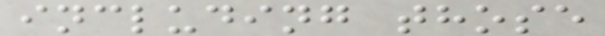including those
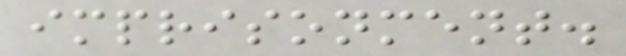imprisonment.
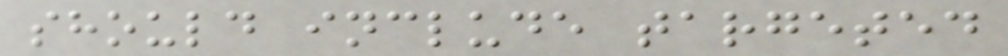should include targeted
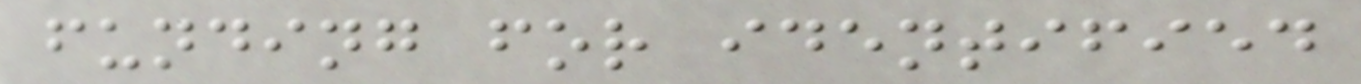funding for identified
